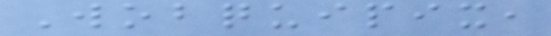Wobquipix,
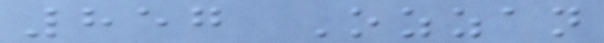857 Ozzan
